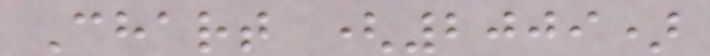Chart (2009)
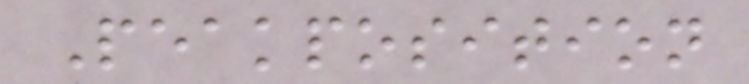Peakposition
